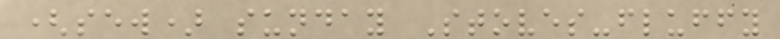(sew) sunday Stoves-fluffy
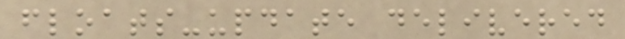floats-update delivered
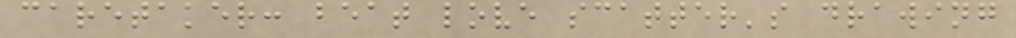caretaker: beat love scatter's drawing
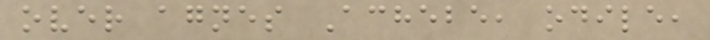over agnes Achebe, odile,
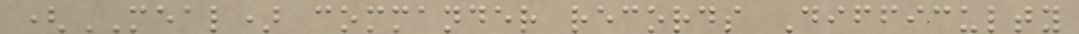(MEAL) commander records Difficulty
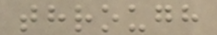through
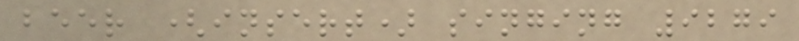beer (insert) singing 9279
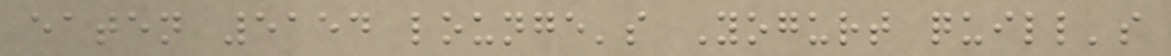eaten 5154 lounge's Yogurt quill's
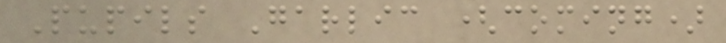Pupils Garlic (coming)
